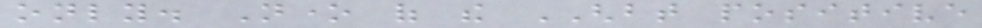only. None of the GHBT positive
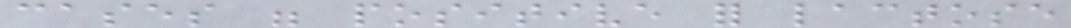cases were positive for lactose
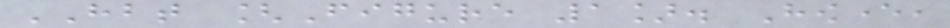HBT [Figure 1]. However,
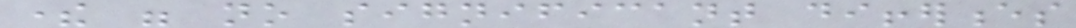there were no significant differences
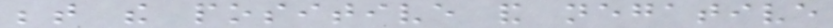between the positive and negative
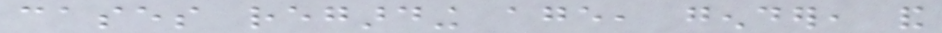cases regarding age, gender, and
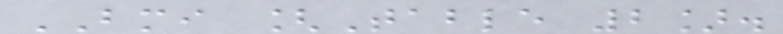BMI [Table 2].
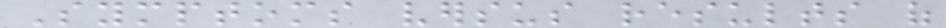Symptoms versus results of
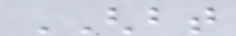GHBT
